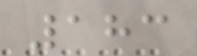183
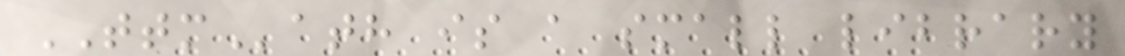TTMath is a small library
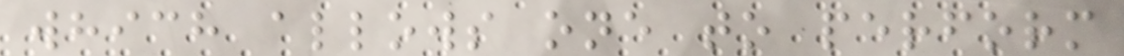which allows one to perform
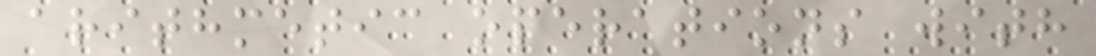arithmetic operations with
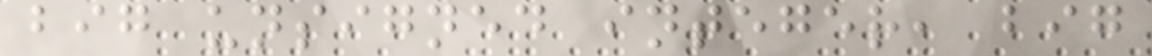big unsigned integer, big
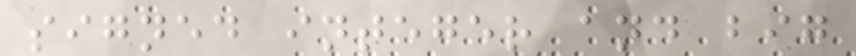signed integer and big
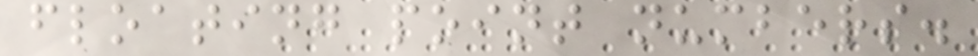floating point numbers.
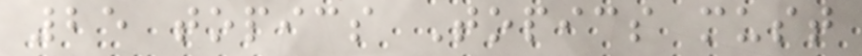25 topics Topics must
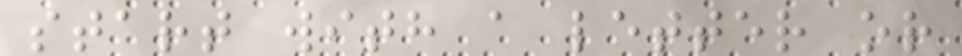start with a letter or
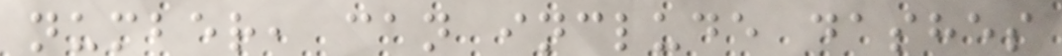number, can include dashes
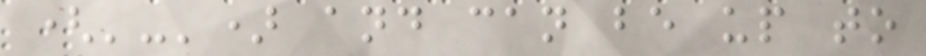('-') and can be up to
